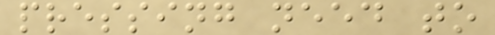pressing need to
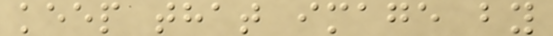keep that image by
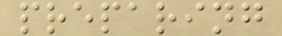preparing
